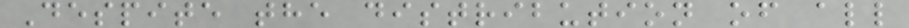Despite the distribution of all
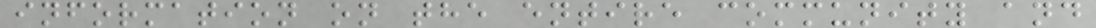information on the entire community and
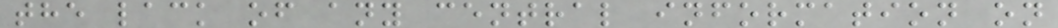the lack of any central information on
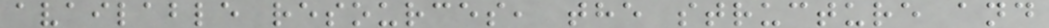available resources, the structure and
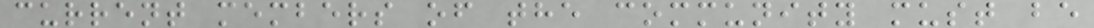current members of the community must be
